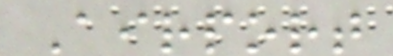Airport
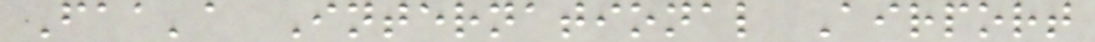Faa'a International Airport
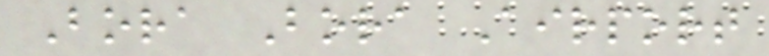Bora Bora Airport
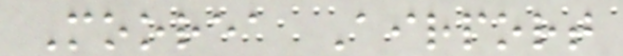Moorea Airport
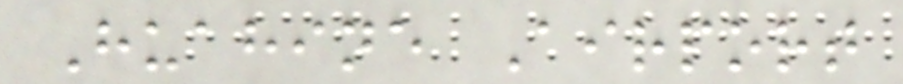Huahine Airport
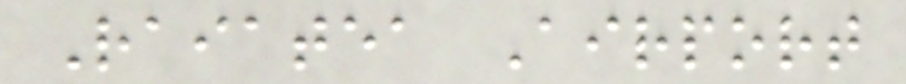Raiatea Airport
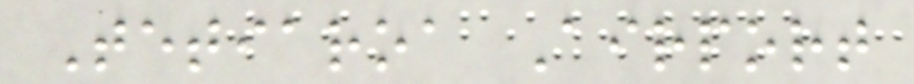Tetiaroa Airport
